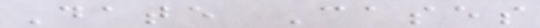Date Cases
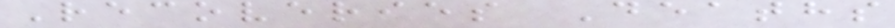Recoveries Deaths
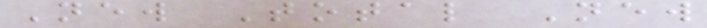New Total New
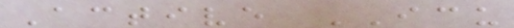Active ICU
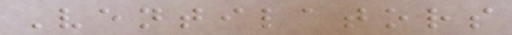Ventilators
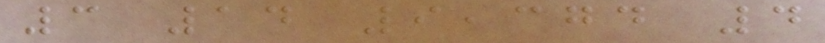3 14 9,374 4
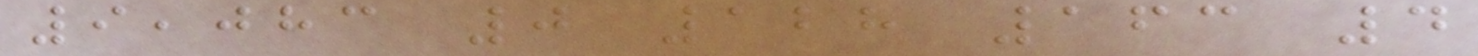9,083 0 128 163 4
